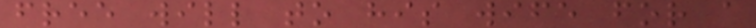free will to his wife for a
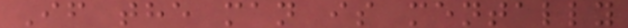If the man is mentally
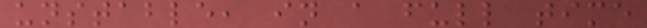unstable, in a full time
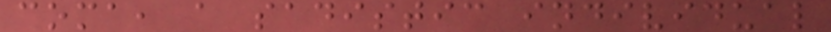coma, a sadistic individual
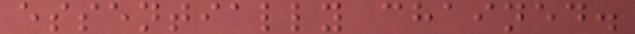essentially chained.
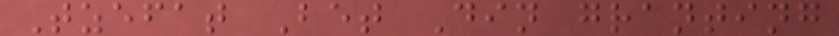Tzefat Bet Din granting
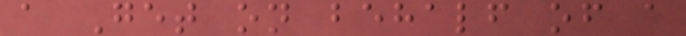a Get on behalf of a
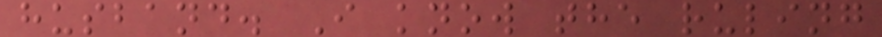husband. I know the ruling
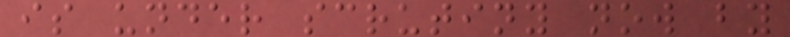is under scrutiny now by
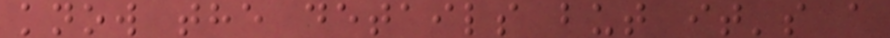know the details but it's a
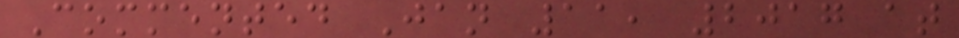Commented Jan 11, 2017 at
